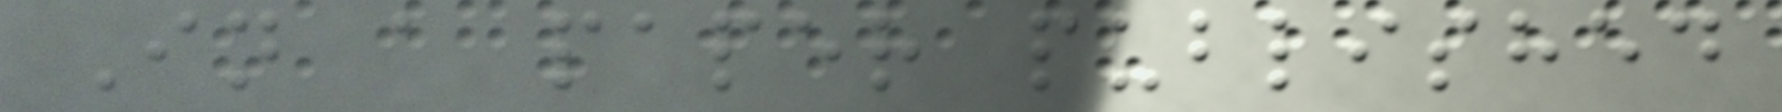In a paper published
